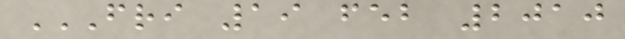FRI 19 FEB 2010
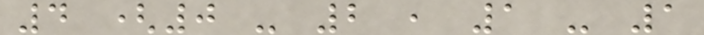4 (0 - 2 , 1 - 1
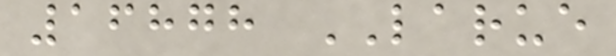16878 LARUE
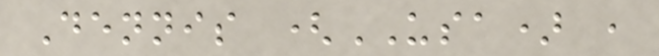Dennis (USA) ,
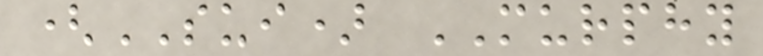(SUI) MURPHY
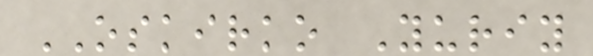OSKIRKO Yuriy
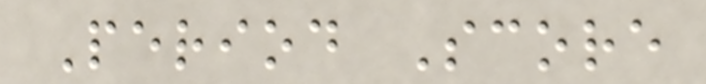Period Score
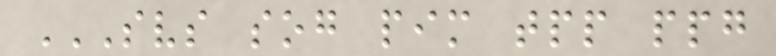SVS SOG PIM TPP PPG
